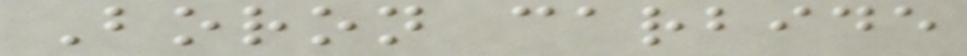Boron carbide
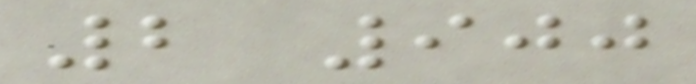2 900
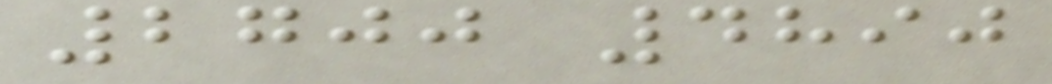2700 4890
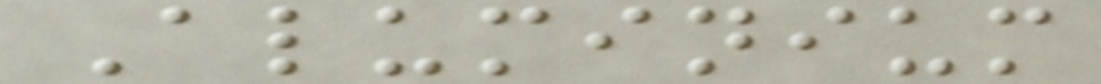Aluminium
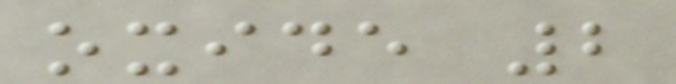oxide 2
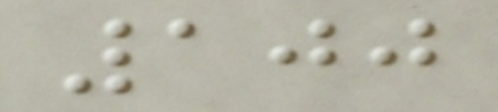100
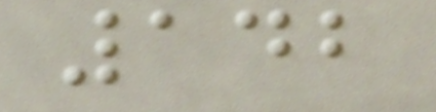142
